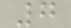7
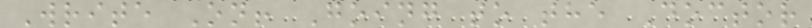Write On! Going to the Doctor
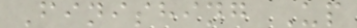Finishing Up
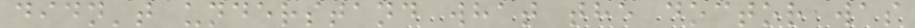didn't understand what the doctor was
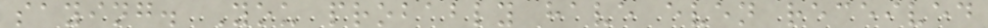saying. You probably have even received
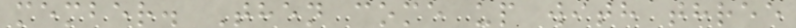member. Then come up with three
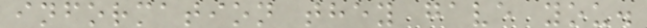information they gave you.
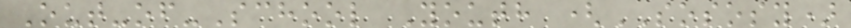Out-of-School Youth (SOSOSY)
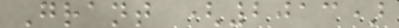Grant (2013)
